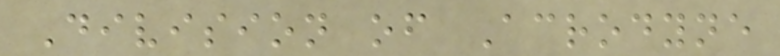Division of Acrodyne
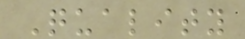Quality
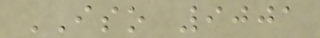ISO 9001
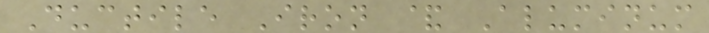Ductile Iron & Aluminum
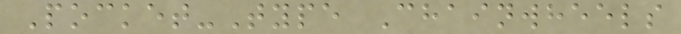Pocket-Type Chainwheels
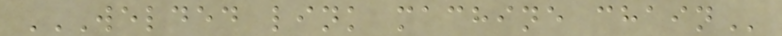WELDED LINK MACHINE CHAIN
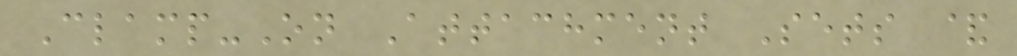Clamp-On Attachment Sets &
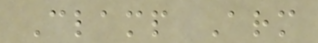Clamp Arm
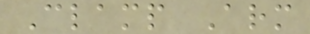Clamp Arm
